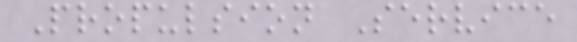Propulsion Service
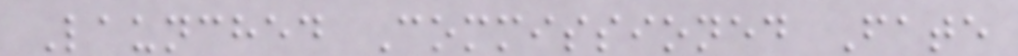Launched Commissioned Fate
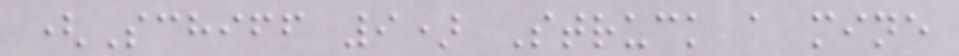(Schiff 9) Struck a mine
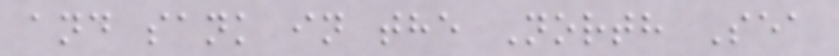and sank in the North Sea
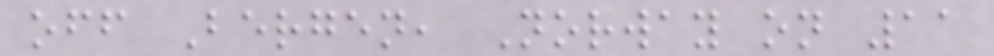off Bergen, Norway on 11
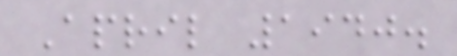April 1940.
